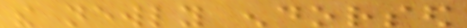the newly endorsed
